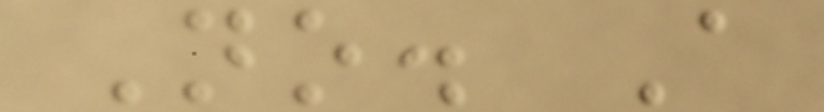No. A
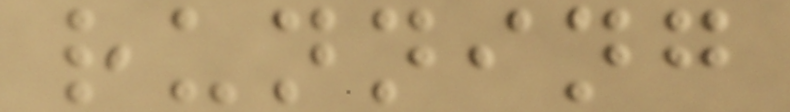running
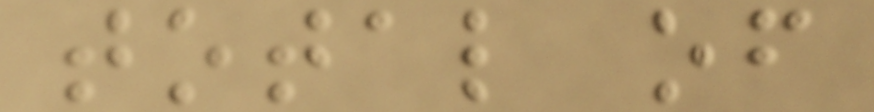total of
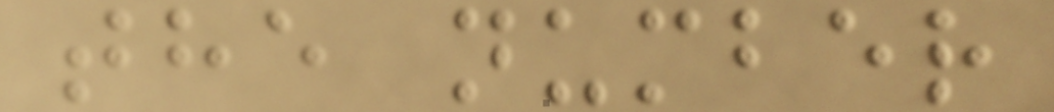the number
